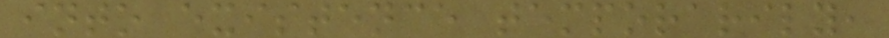into existence temporarily,
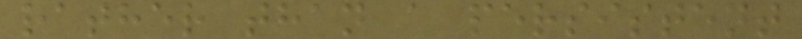rather than a persistent
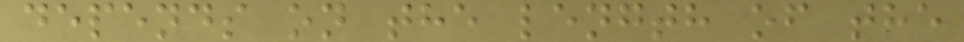depends on the length of the
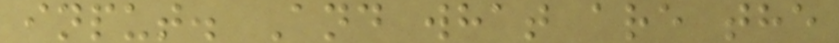input. And what are the
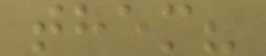them?
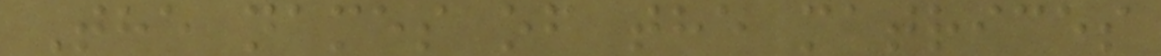The names of the matrices
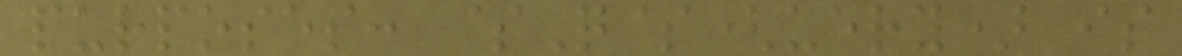purposes: $Q$(uery) is
